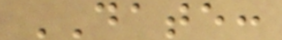DATE:
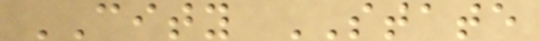CITY STATE
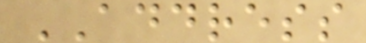ADDRESS
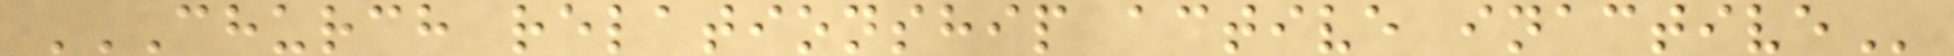CHURCH RELATIONSHIP ACTIVE INACTIVE
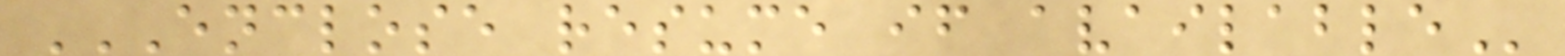ENCLOSE RESUME IF AVAILABLE
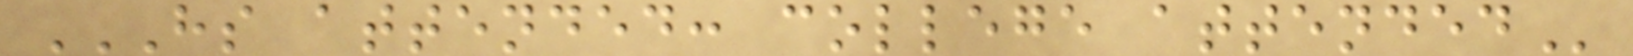HS ATTENDED: COLLEGE ATTENDED
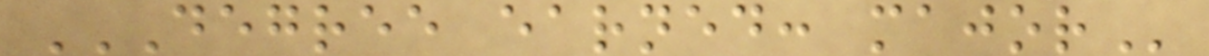DEGREE EARNED: MAJOR
